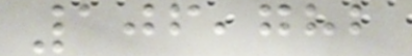106,782
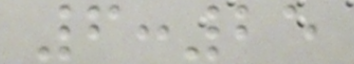6:25
